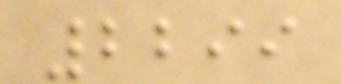2299
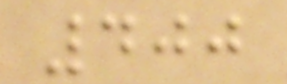400
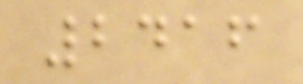2416
